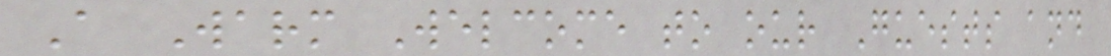A Warm Welcome to our Guests and
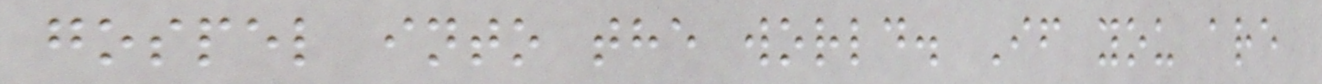gospel into the world. If you are
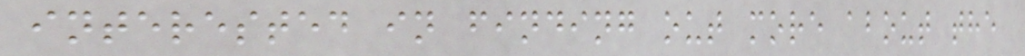interested in finding out more about the
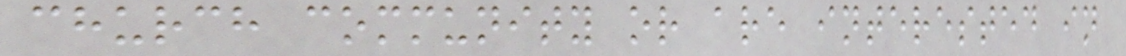church community or are interested in
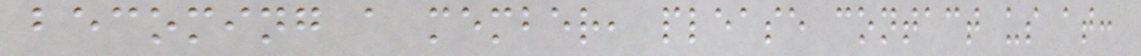becoming a member, please contact us at:
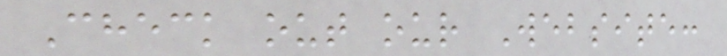Check out our Website:
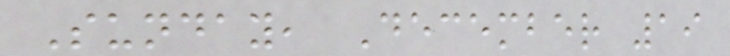Sunday, December 19
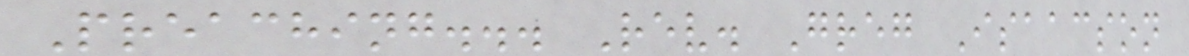Preaching... Rev. Greg Isaacson
